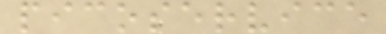picoservice
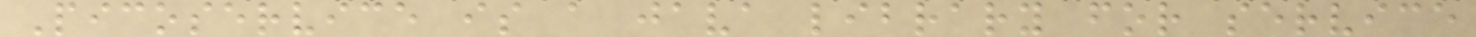Picoservice is a java library for service
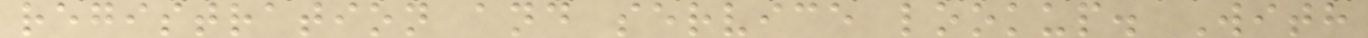registration and service lookup. With
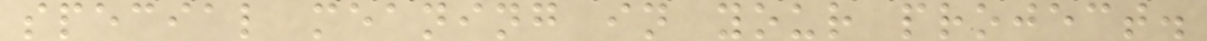special meaning in your project.
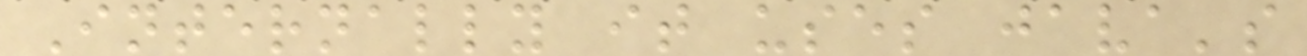Internally it uses java's
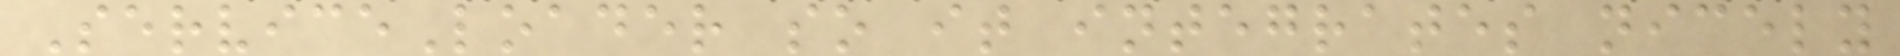ServiceLoader so it integrates nicely
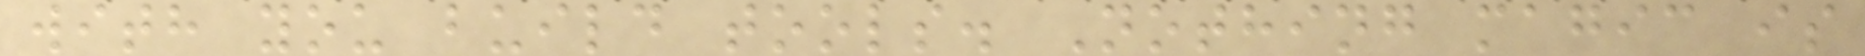with you build tools. Nothing magic is
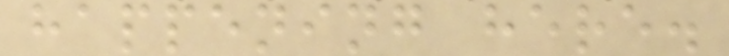happening here.
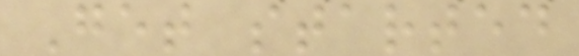Get started
